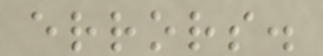errors.
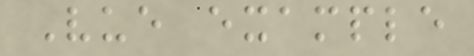Vue example
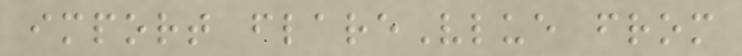import flareVlue from
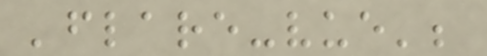'flare-vue';
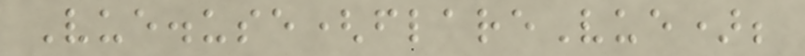Vue.use(flareVue);
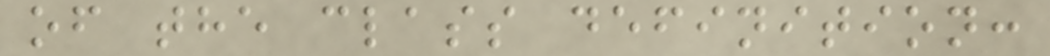of the class definition:
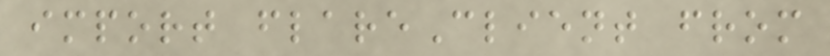import flareClient from
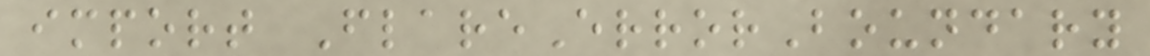import FlareErrorBoundary
